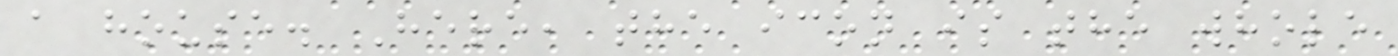a house. Here, the icon is the whole
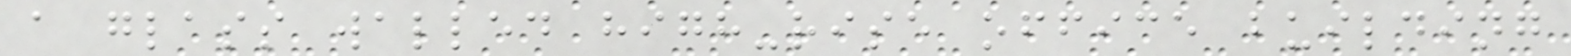a glass walled high-rise office building
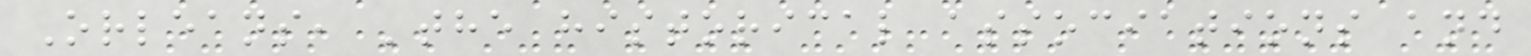Orleans, 'the historical associations and
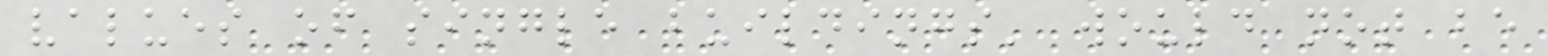values of single buildings' would not be
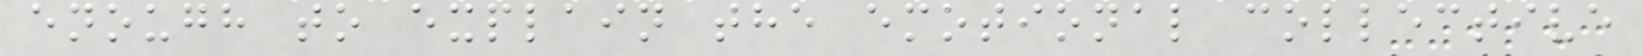enough to explain the emotional collective
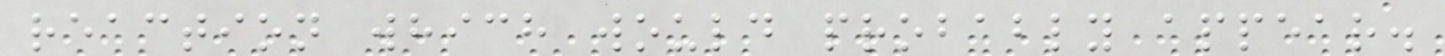reaction which would probably appear.
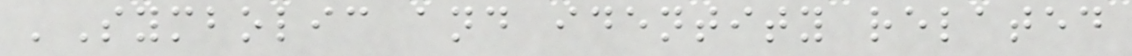'Symbolic and identity related
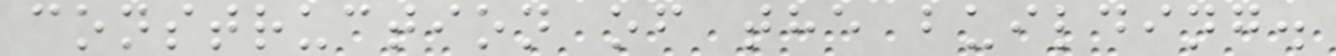construction of the building.
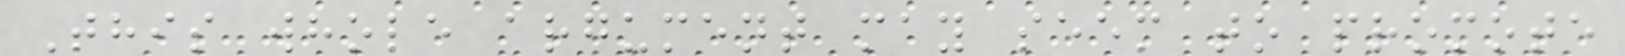This whole argument may seem to promote
